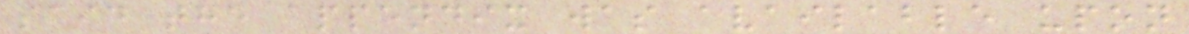said the appendix was available upon
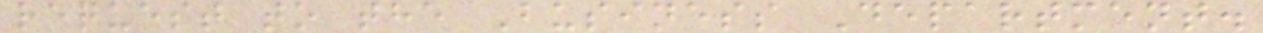request to the Business Department.
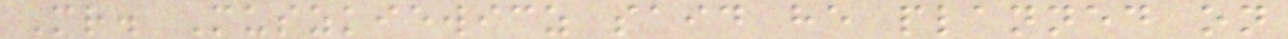Mr. Muszkiewicz said he planned on
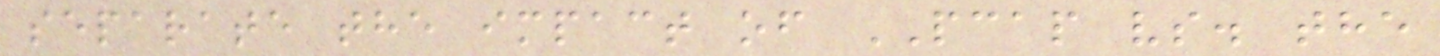separate the impact of PCAP vs. the
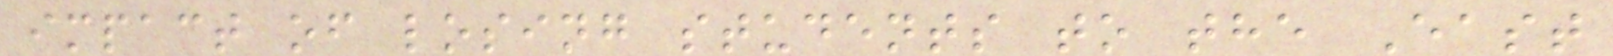impact of losing students to the East
